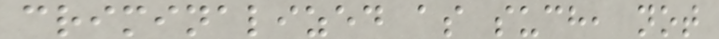criminalized as such, not
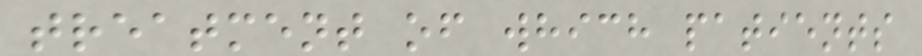treatment of which patients
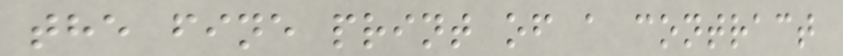the fine print of a contract
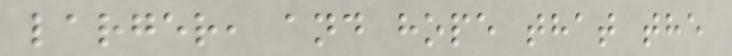larger, and hope that the
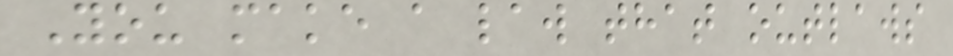You make a law that outlaws
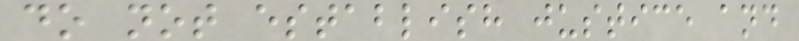do not establish justice and
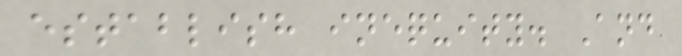establish inequity. And
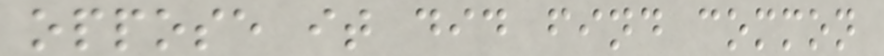oppose it did find common
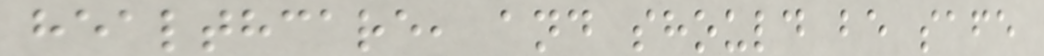healthcare, and should be safe
